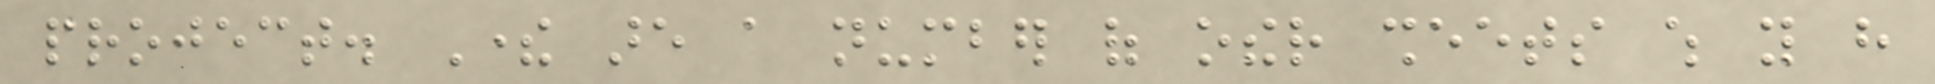project. There are a number of other sheets which you have
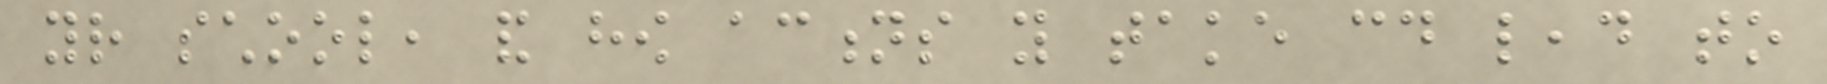your school, and how actions you take could lead to
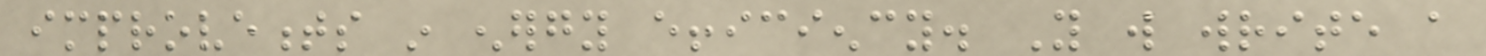improvements in energy efficiency. You will write a
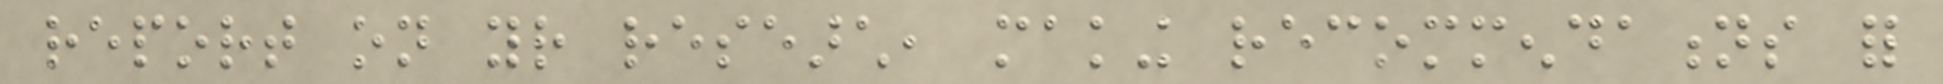report on your research, making recommendations for
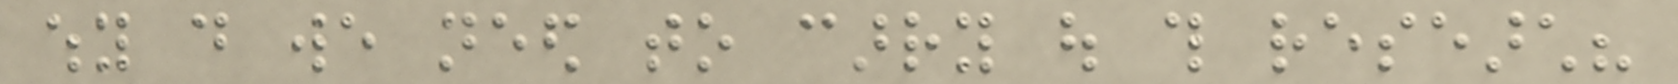why do we need to carry out this research?
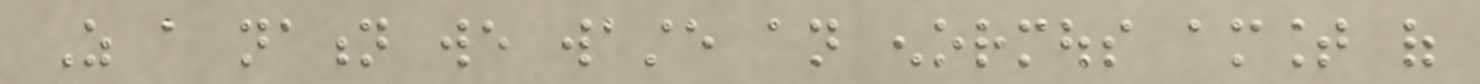As a nation we waste an enormous amount of
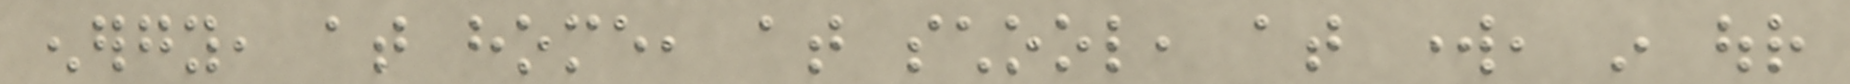energy, at home, at school, at work, in our
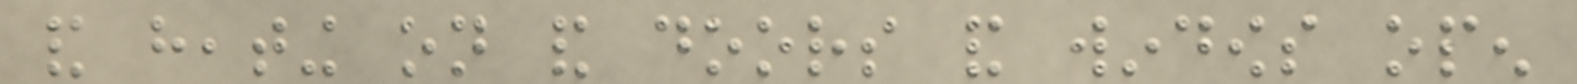and heating on and doors and windows open
